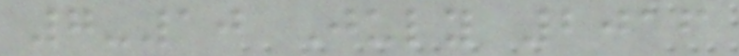7-10 July 2016
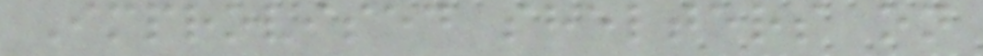Improvised shelters on
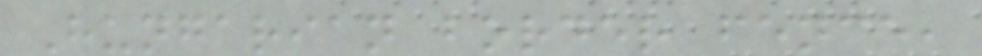Hungarian border fence,
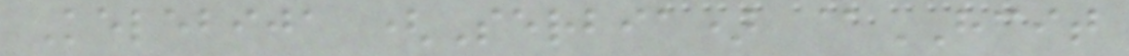Kelebija (Serbia) @HCIT
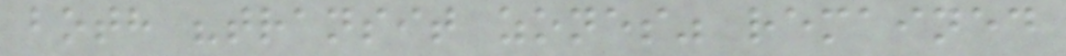both "transit zones" remained
